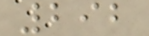292
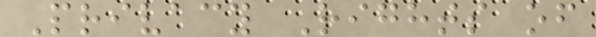Privacy Rights of
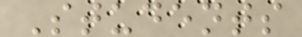Students
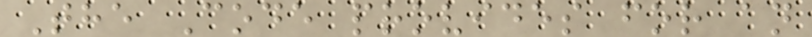The Code provides for an
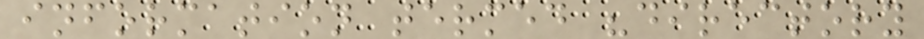information termed "directory
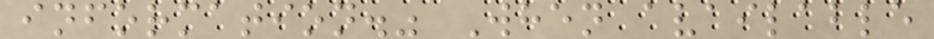information." When available
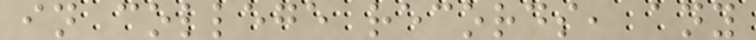in college records, any
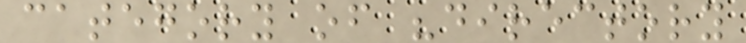category of "directory
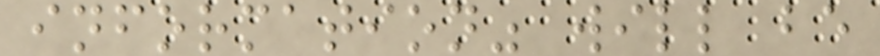information" will be
